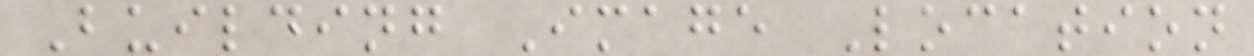Building Image Location
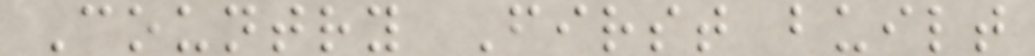Country First built
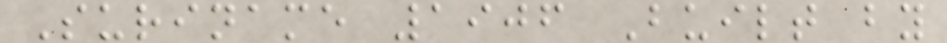Suriname 1906 Built by
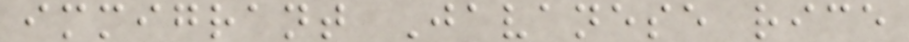immigrant Javanese rice
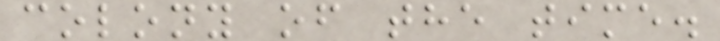colony of the time.
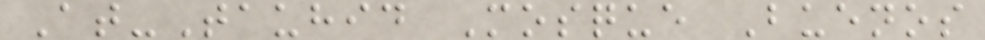At-Tauhid Mosque Buenos
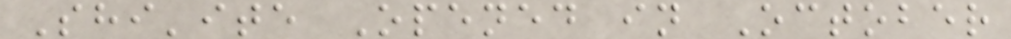Shi'ite Opened in October
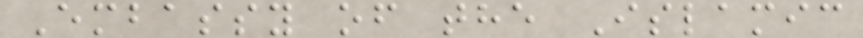Embassy of the Islamic
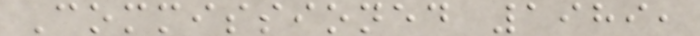Commissioned 1989,
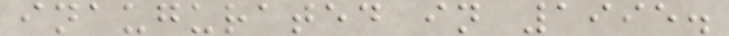inaugurated in 1995.
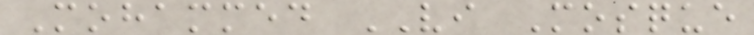Mohammed VI Mosque
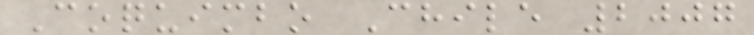Coquimbo Chile 2007
